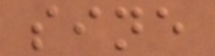sine
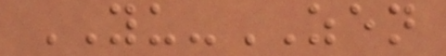YU-ZEN
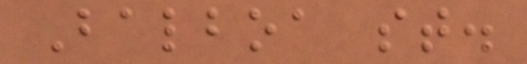Balboa st.
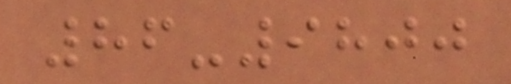86-9800
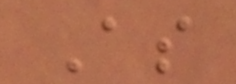As
